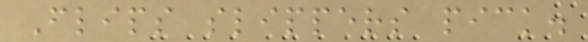Flips slippers pick.
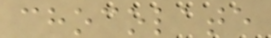chocolate
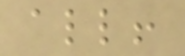all!
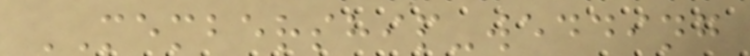MEMBERSHIP-wedding
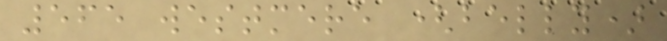565 westmere (belly)
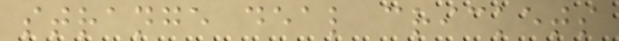strange deal crickets
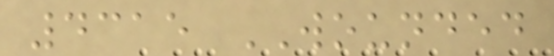4315 WOUNDED
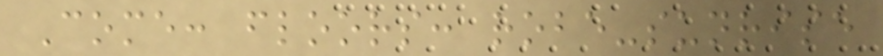Come: floors: robe-sunrise
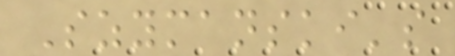Szymanski's
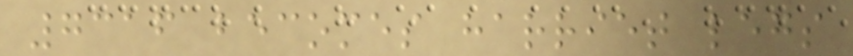7316 becomes harriet legs
